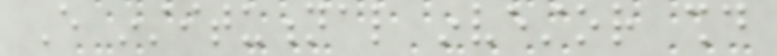Every institutional investor should
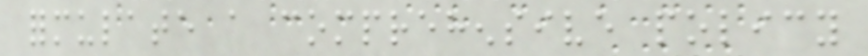formulate a comprehensive policy
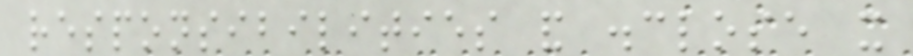responsibilities and disclose it
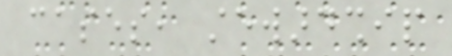cases, stewardship
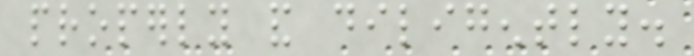properly and diligently.
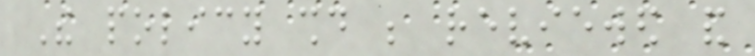The policy should be reviewed and
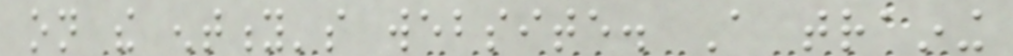on the entity's website. A training
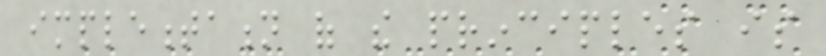implementation of the principles is
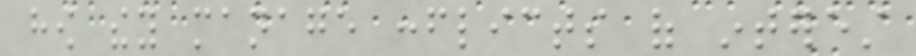how they manage conflicts of interest
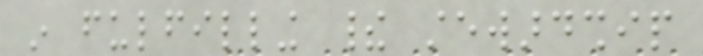in fulfilling their stewardship
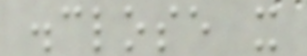disclose it
